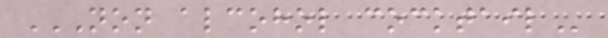NON ALCOHOL COCKTAIL
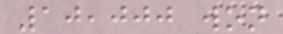10,000 won
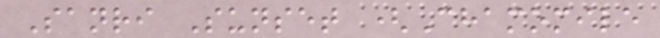Sanri Sunset (Chamomile
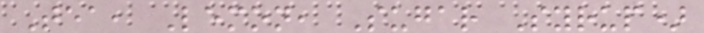Tea, Lemon, Sugar Syrup)
